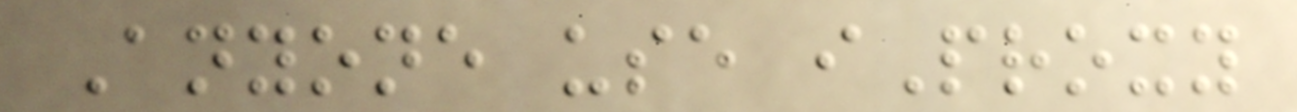Anyone use iProxy
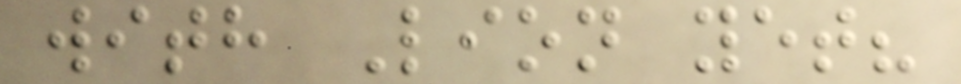with Lion yet?
